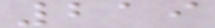219
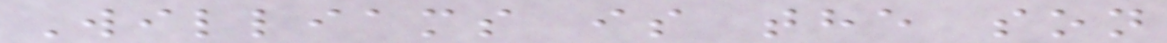Williams is the son
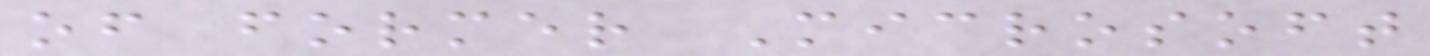of former Microsoft
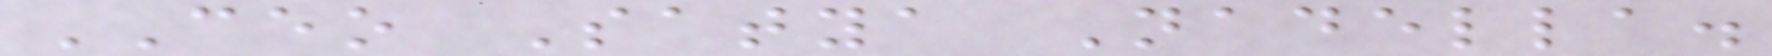CEO Satya Nadella.
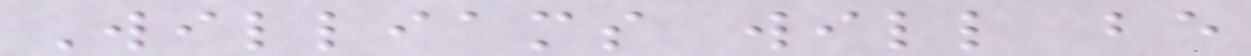Williams will be
